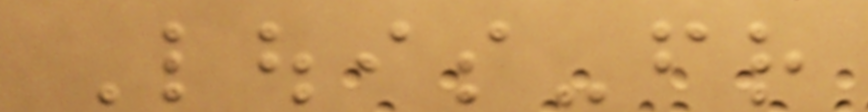Louis-friend
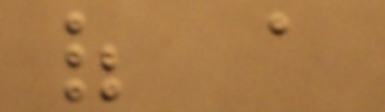of a
